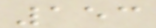153
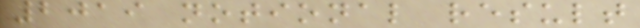2019 notional result
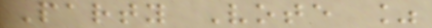Party Vote %
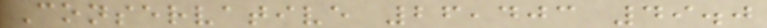Conservative 26,403 49.0
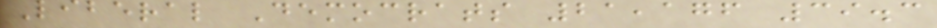Liberal Democrats 21,176 39.3
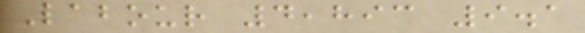Labour 4,893 9.1
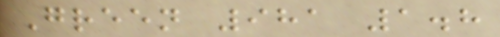Green 981 1.8
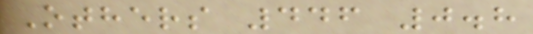Others 446 0.8
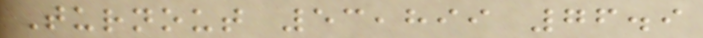Turnout 53,899 76.9
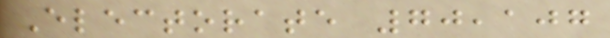Electorate 70,107
